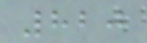820
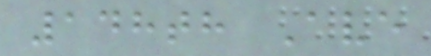148th Ave
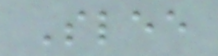Slee
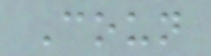Coun
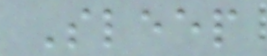Sleep
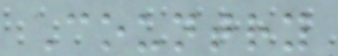Country
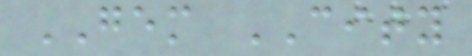GEM CITY
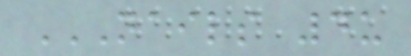NAILS 4U
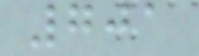701
